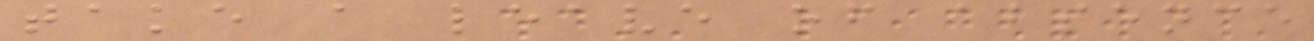take a leave of absence
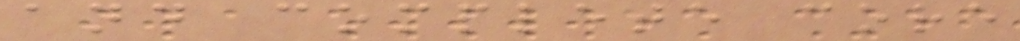and complete core
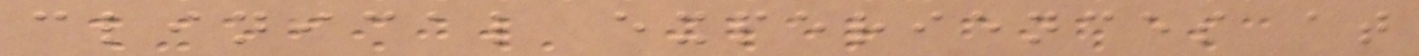clinical experiences at
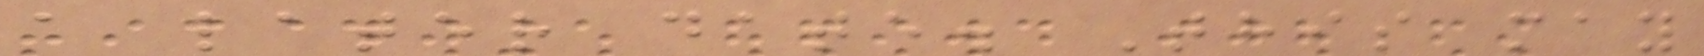a later date. This may
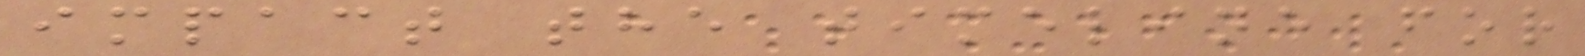impact the timeline for
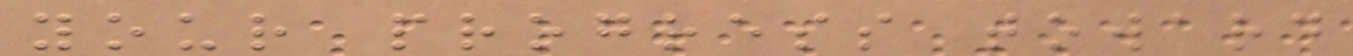your progress toward
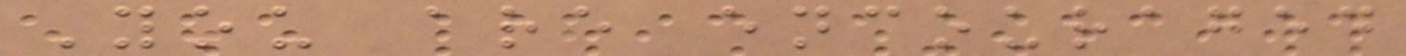You are encouraged
